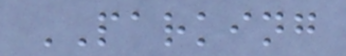PARKING
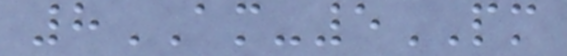8AM-5PM
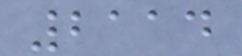2114
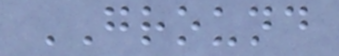GROUND
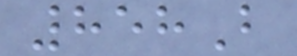858B
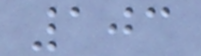103
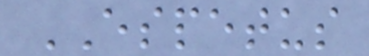ESPETUS
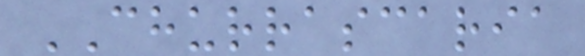CHURRASCARIA
